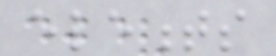elements
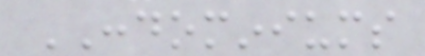CONDOMINIUMS
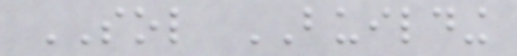SOL BUILDING
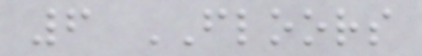6 FLOORS
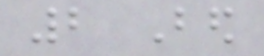2 Bed
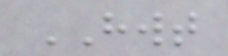HWT
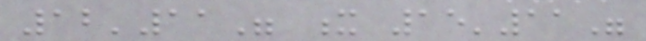12'11" x 15'11"
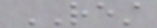REST
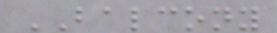BALCONY
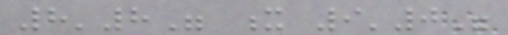8'8" x 9'0"
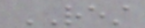REST
